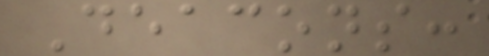Deacons:
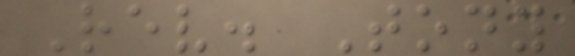Rev. Tony
